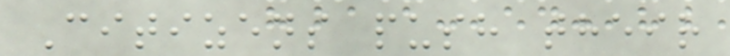Citizens push their
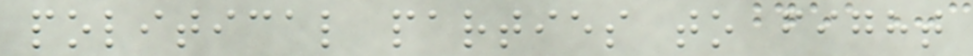political parties to fight
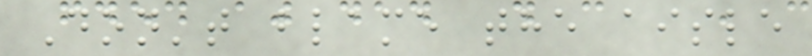Don't blame the aisle
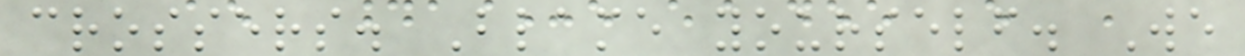crossers. Blame yourself. We
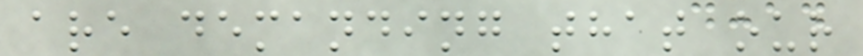are demanding that our
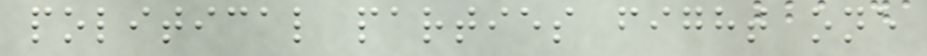political parties fight one
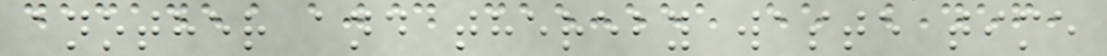another and thereby waste time
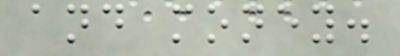and money.
